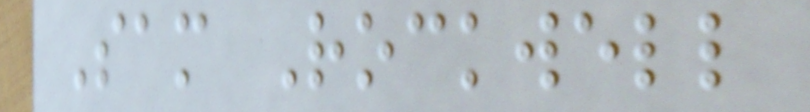Sam Rockwell
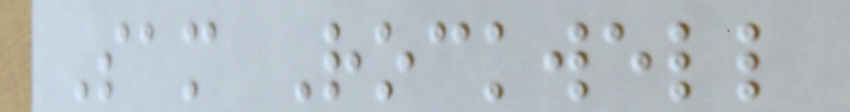Sam Rockwell
